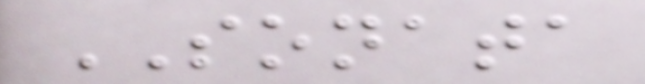SONATA
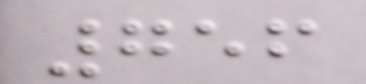756
